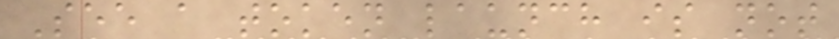See a token launch is not
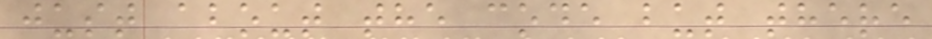just about the code but there
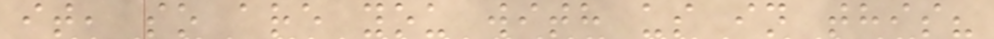it, so are you with us in this?
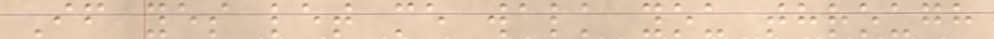If yes let me walk you through
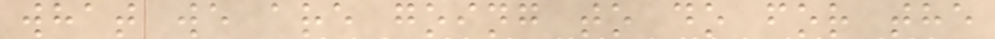what we are going to do for the
